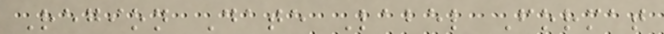Region Date Label Format
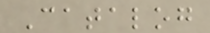Catalog
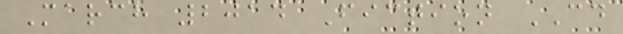March 2014 Fiction CD
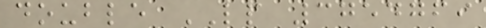double LP 3754769
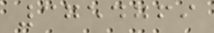3754769
